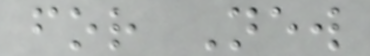for New
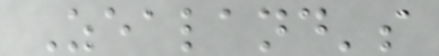Zealand's
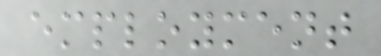employment
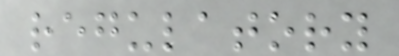regulatory
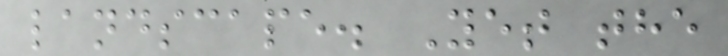landscape. Yet the
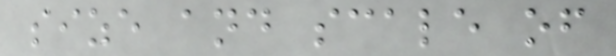size and scale of
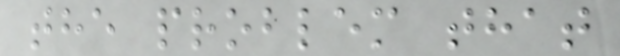the problem that
